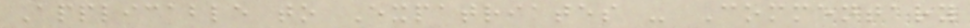Applicable to Expatriates - Commentary
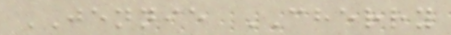JENNIE CHERRY
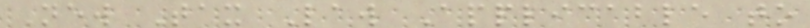New Tax Law Applicable to
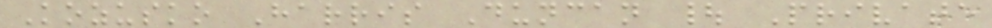Kozusko Harris Duncan | Private
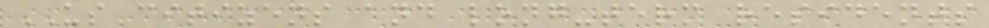US citizens and long-term residents
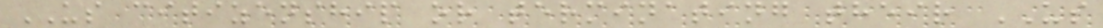US citizenship or terminating their US
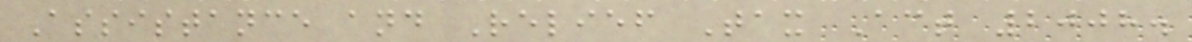Assistance and Relief Tax Act 2008.
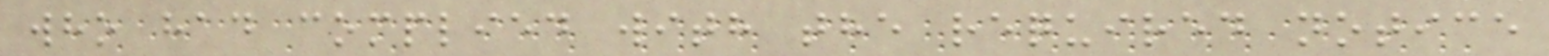who had complied with the required notice
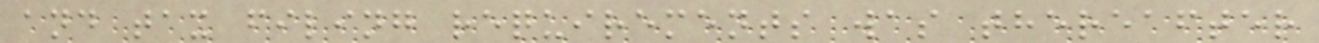and tax filing requirements was thereafter
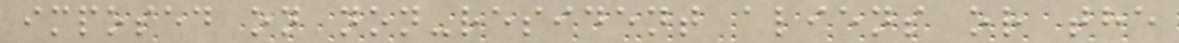imposed on non-resident aliens or the
